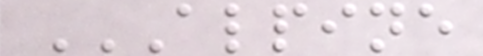ALPINE
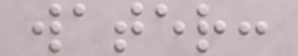water:
